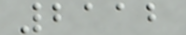2112
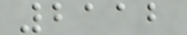2112
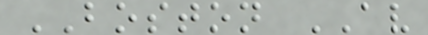BOSTON AV
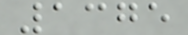1375
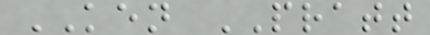KEN PRATT
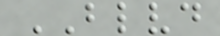BLVD
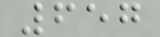657
